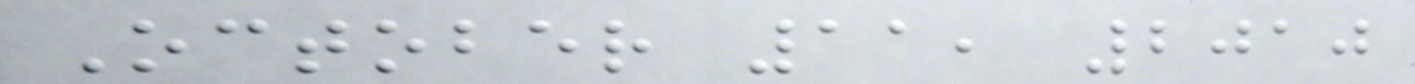October 11, 2010
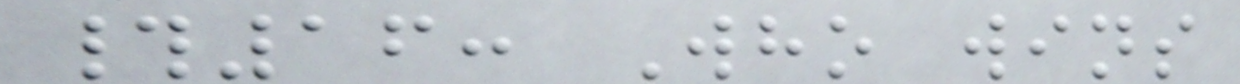#16: Who wins
